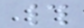#
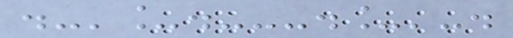.-'_.---._'-.
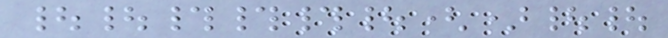||###|()||
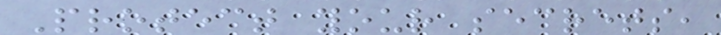Protect your secrets,
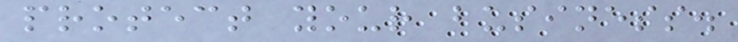protect your business.
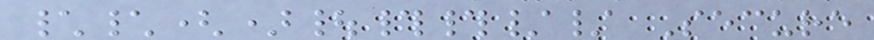\\()|##// Secure
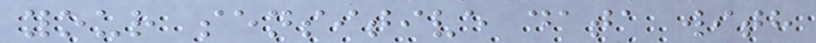your sensitive data with
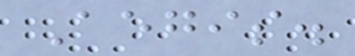Aegis.
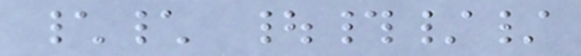\\ |#//
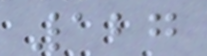127
